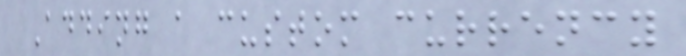Adding a custom currency
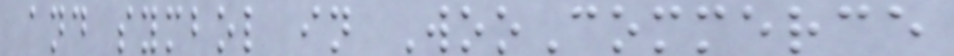and symbol in WooCommerce
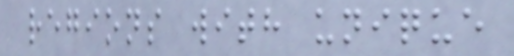regions with unique
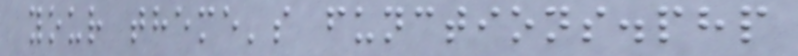your theme's functions.php
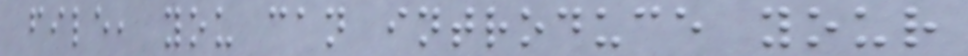file, you can introduce your
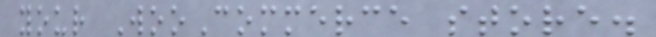your WooCommerce store.
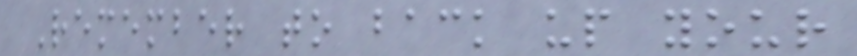Remember to back up your
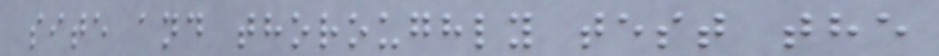site and thoroughly test the
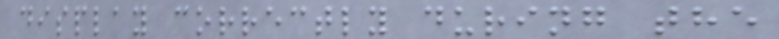display correctly during the
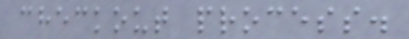checkout process.
